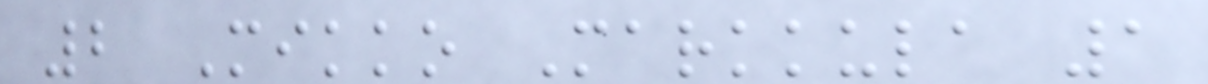2 Mikko Markkula 1
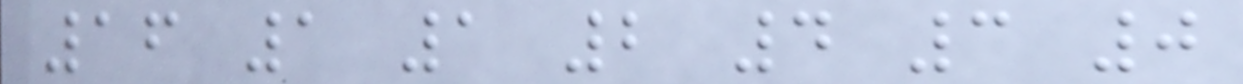16 1 1 2 4 3 0
